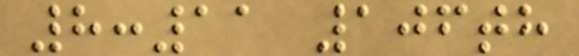8:11 106th
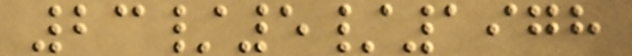23/5/1978
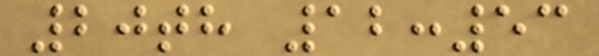20th 12:53
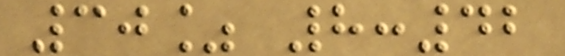30% 8:42
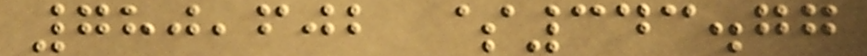780,602 $343.77
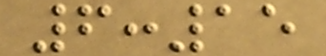6:15
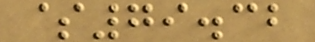$79.32
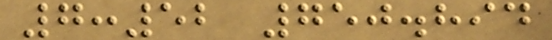7:52 750.894
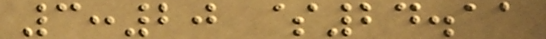3:20 $24.11
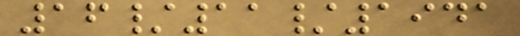16/11/1941
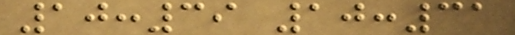10:39 10:31
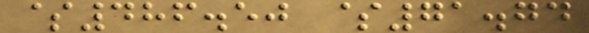$486.50 $71.74
